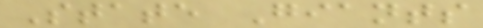State Giants
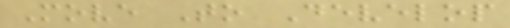Move To Develop
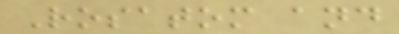Rosatom and
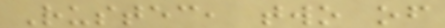Rustec, two of
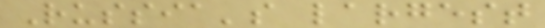Russia's largest
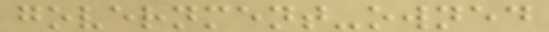government-owned
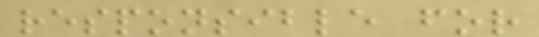responsible for
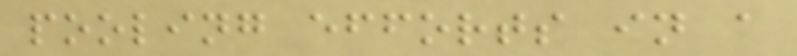pooling efforts in a
